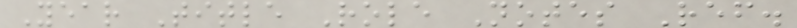Year Title Role Notes Ref.
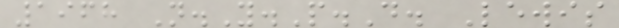1968 N.Y.P.D. Lewis
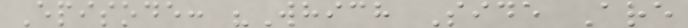Episode: "Which Side Are
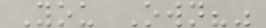You Own?"
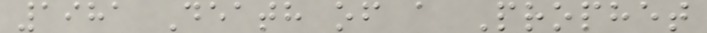1981 Death of a Prophet
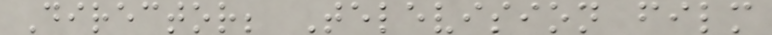Director; Television film
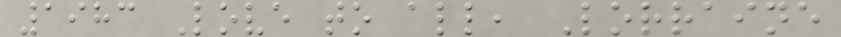1983 Love to all, Lorraine
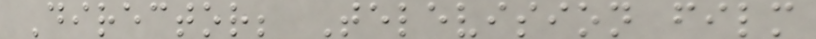Director; Television film
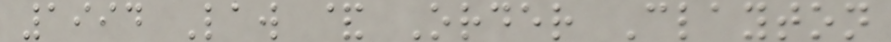1994 Law & Order Clayton
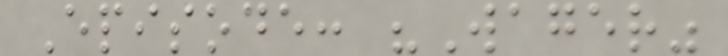Episode: "Wager"
